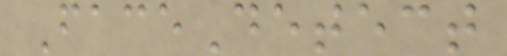FaceDetect
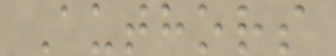Authors
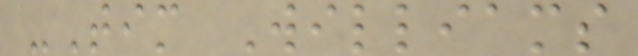-Tim Williams
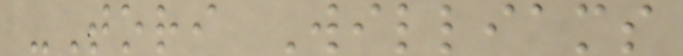-Tori Williams
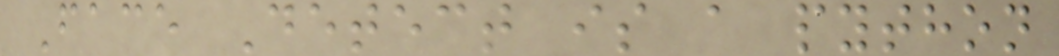Face Detect is a python
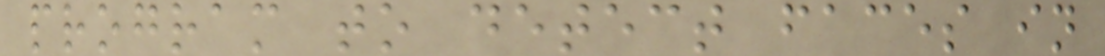program to detect faces in
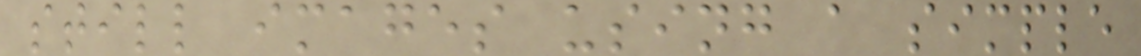still images using a simple
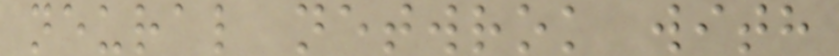neural netwrok with
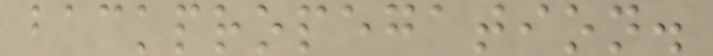backpropegation.
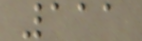111
